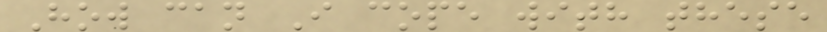How can I cope with these
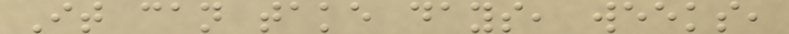It can take days, weeks,
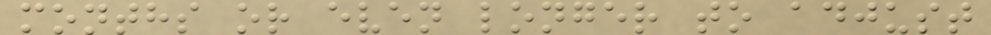months or even longer to adjust
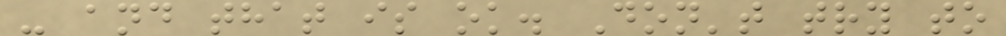- and that is ok. Don't try to
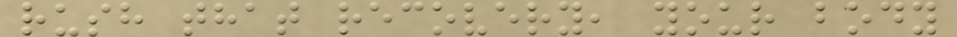rush that recovery, your body
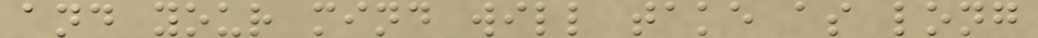and your mind will take as long
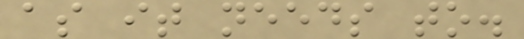as it needs to.
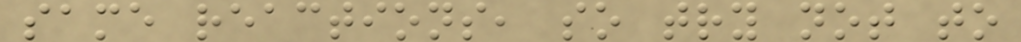same reactions, so try not to
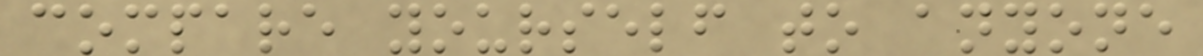compare yourself to anyone
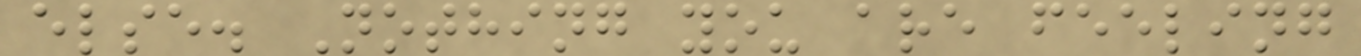else. Nothing you are feeling
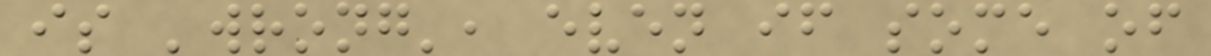is 'wrong', even if some of
